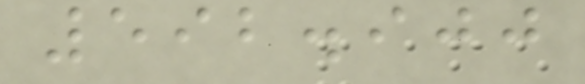592.900
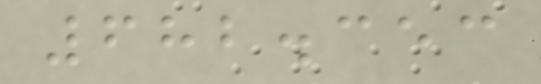682.353
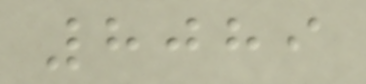8089
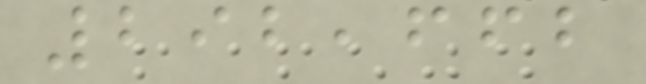292,662
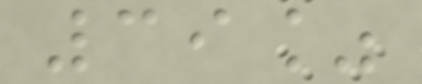39%
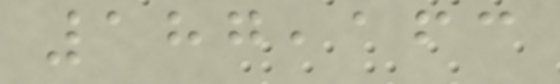187,163
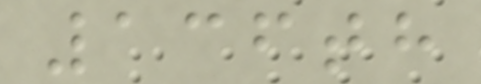136th
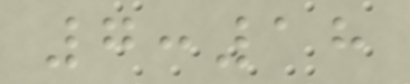7:18
